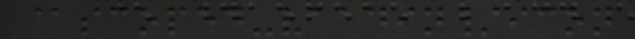@scoped-vaadin/icon
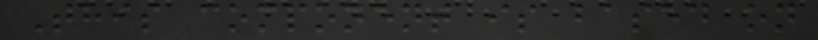This component is based on
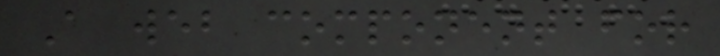A web component for
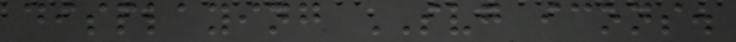displaying SVG icons.
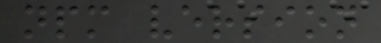npm version
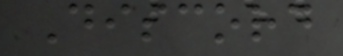Discord
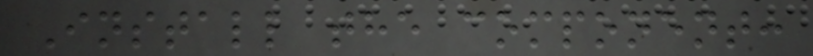Install the component:
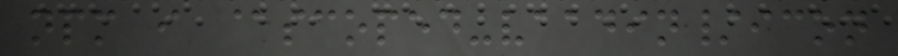npm i @scoped-vaadin/icon
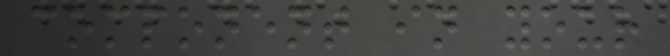component in your
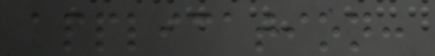application:
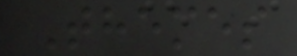Themes
